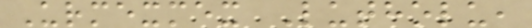Urmexmex Lutholu,
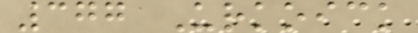377 Urkoick
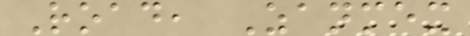Road, Zanmex
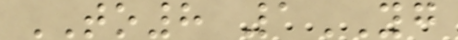TO8 1YG
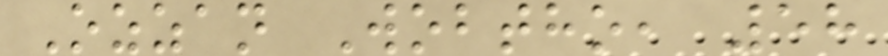Ozzan Wobtho, 58
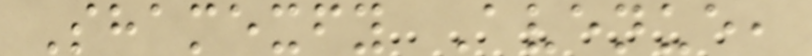Shamexfy Avenue,
